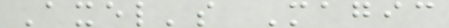Axel's Magic
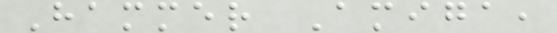Hammer Amiga,
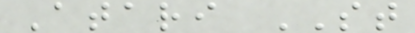Atari ST
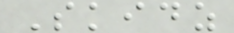Skidz
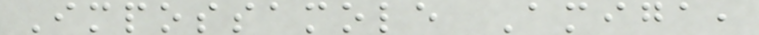Impossamole Amiga,
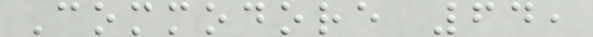Commodore 64,
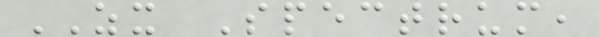ZX Spectrum,
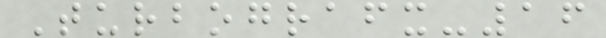Turbografx-16
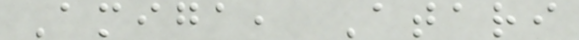Amiga, Atari
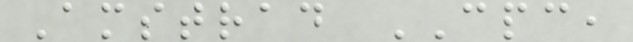Amstrad CPC,
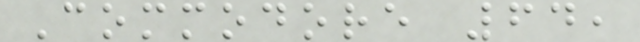Commodore 64,
